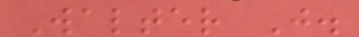Walter J.
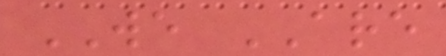WE ARE
